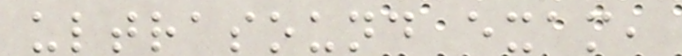ultrasound exam,
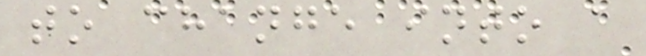to change into a
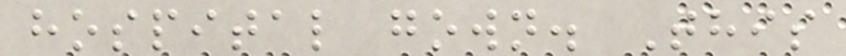hospital gown. This
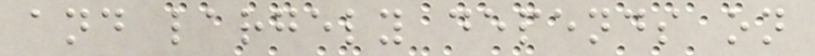and largely depends on
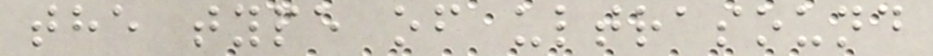the type of ultrasound
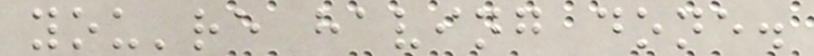you're having done.
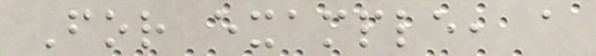For example, a
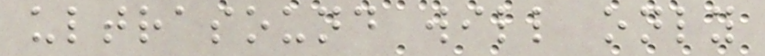ultrasound will only
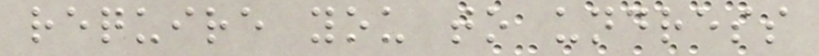require you to undress
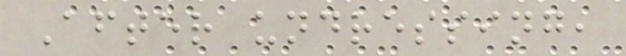After undressing,
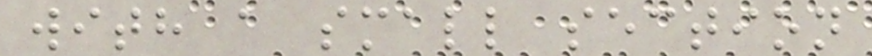with a small section
